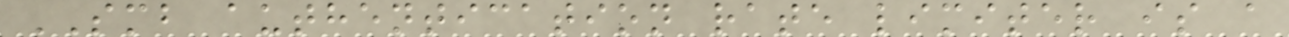SMB authentication rate limiter is a
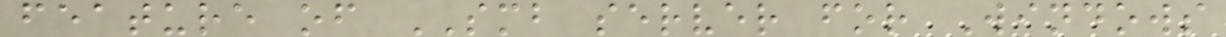feature of SMB server for Windows
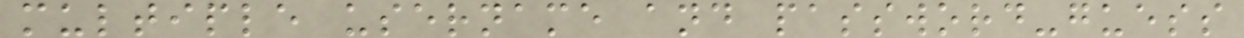multiple username and password-guess
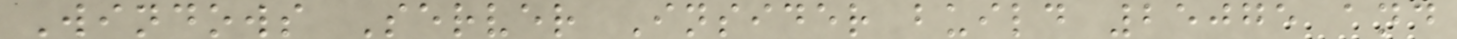Windows Server Insider build 25075 and
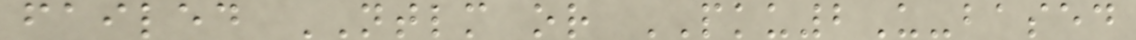failed NTLM or PKU2U-based
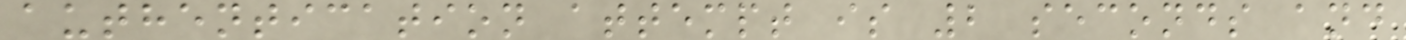authentication attempt is 2 seconds and
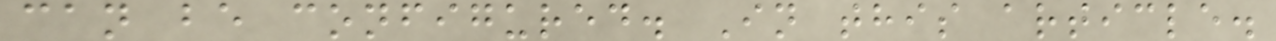can be configured. In this article.
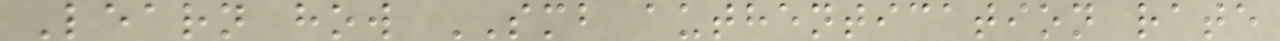Learn how SMB authentication rate
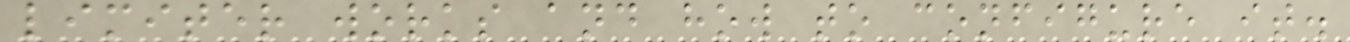limiter works and how to configure it.
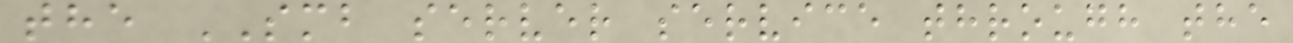the SMB server service through the
